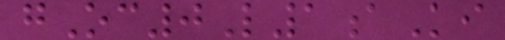gOc0L1aKi
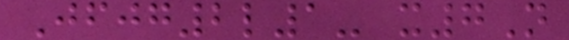Jfjg2l1- x7N
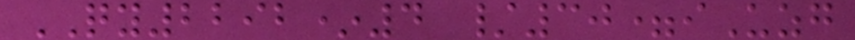QY2292*4 /30=iUzg
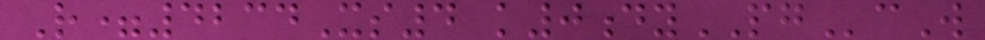R=4234Xs4 k0dyPGcW
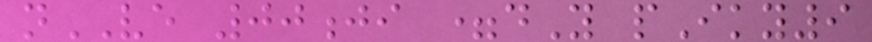nVE 00ji =dY pIky9
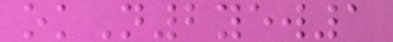okN2yew1
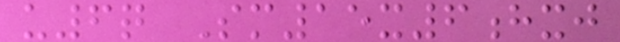u6q Sm15x6hxj
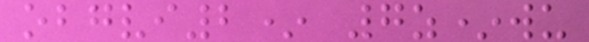obgvi2* 7z*wu
